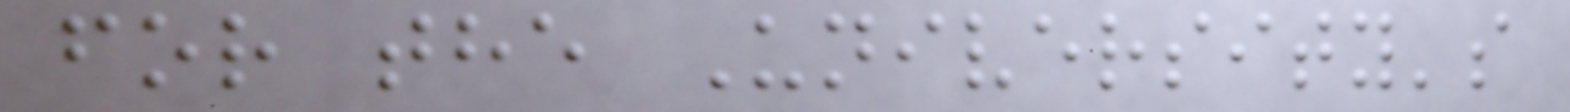for the University's
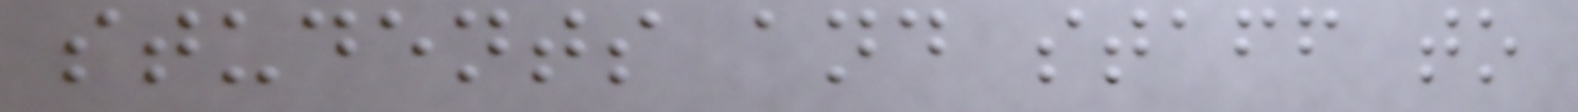students and staff to
